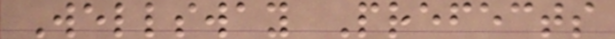Wellsway Prefects
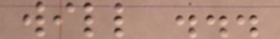will ...
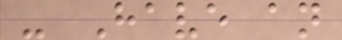- Have an
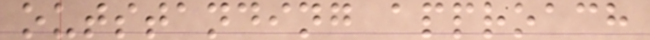outstanding approach
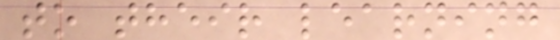to their learning
